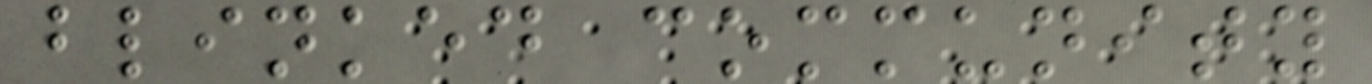blinked community
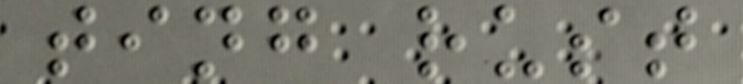ting rust
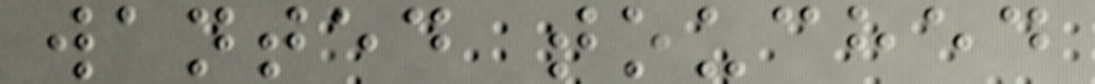wanted touched
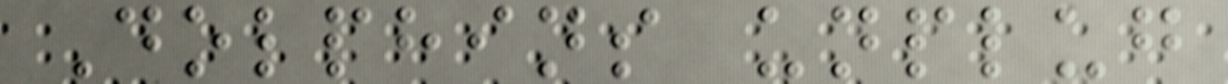Dolphins unplug
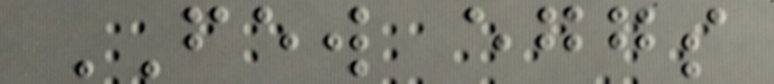FEW eggs
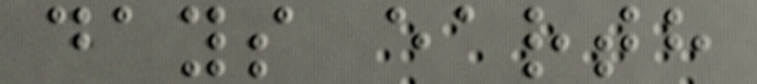days earth
